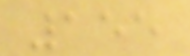155
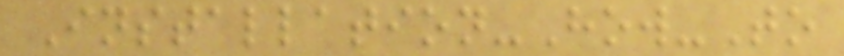Installation-How-To
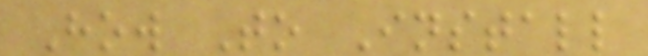How To Install
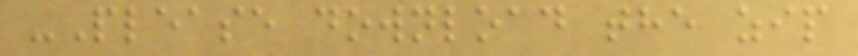-Please download the zip
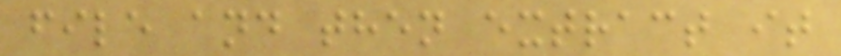file and then extract it
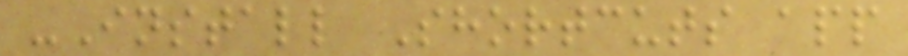-Install Shortcuts app
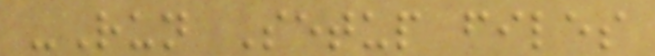-Run Setup files
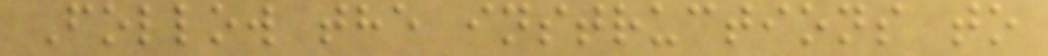Follow the instructions to
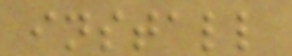install
